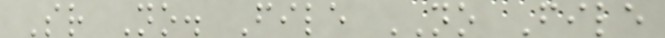Sr No. File NO File
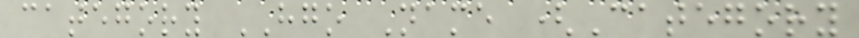category HGO Name (Category
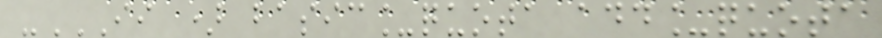-II ) BASIC_QUOTA ADD_QUOTA
